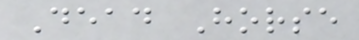Dead Horse
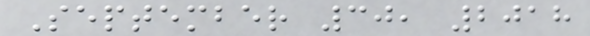September 30, 2018
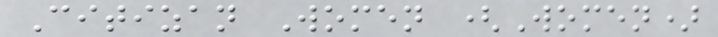Citizan Women (Women)
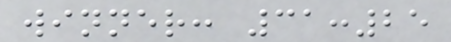winner: 31:25
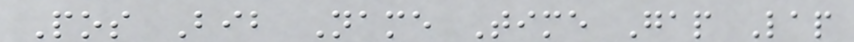Pos Bib Name Time Gap Lap
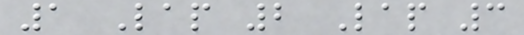1 Lap 2 Lap 3
